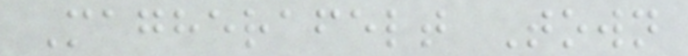Magherafelt Town
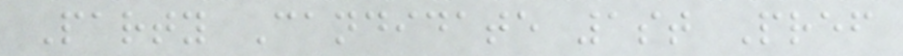Party Candidate 1st Pref
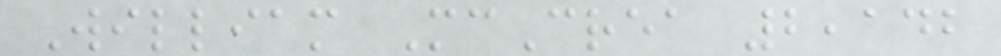William McCrea 2,142
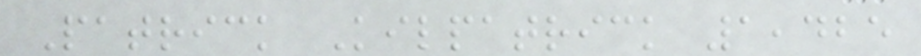Patrick Kilpatrick 1,425
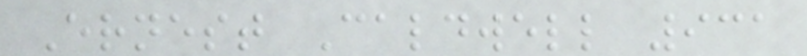Ernest Caldwell 931
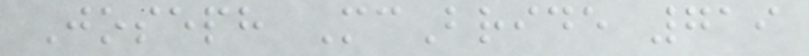Joseph McBride 719
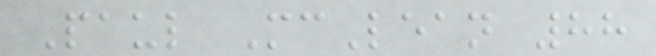Paul McLean 88
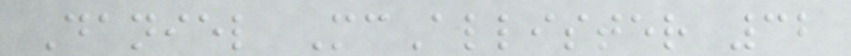Daniel McAllister 32
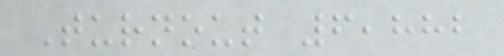Turnout 6,882
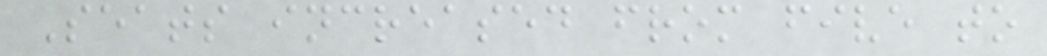Seats increased from five to
